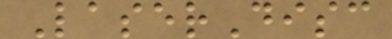LaserDisc
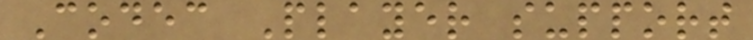Codec Player support
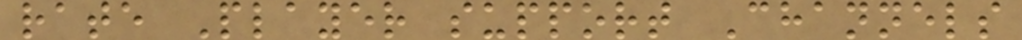rate Player support Channels
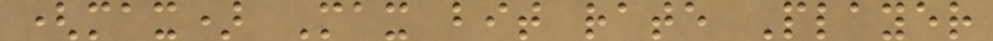(max) Max bit rate Player
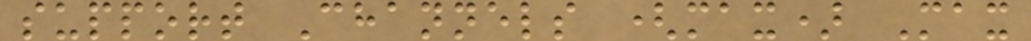support Channels (max) Max
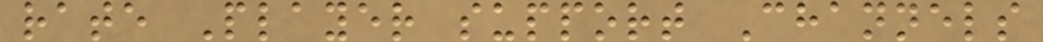rate Player support Channels
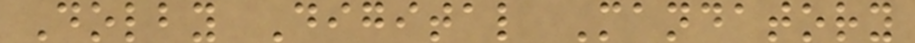Dolby Digital Mandatory
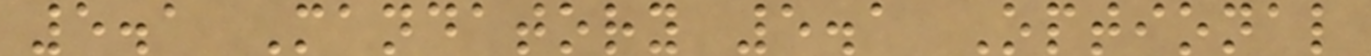5.1 Mandatory 5.1 Optional
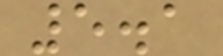5.1
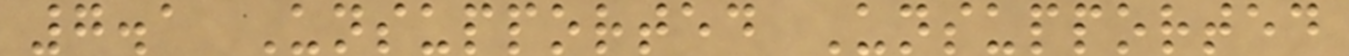7.1 Unsupported Unsupported
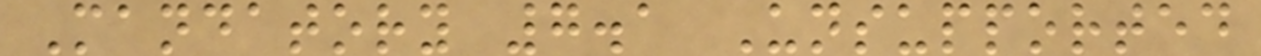Mandatory 7.1 Unsupported
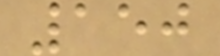150
